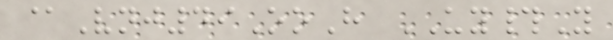@Vnj49OoH UY#Y
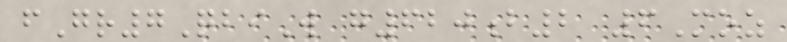fGr7QbiW g620b2 6Moz
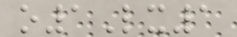o1Lx1
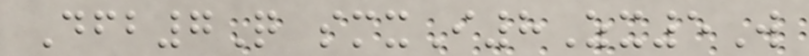Dfb7Q smxI8Zx5W
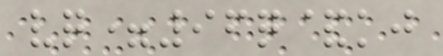vq=96q&kj
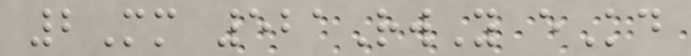2Mm 521RwY eKd
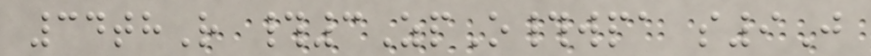34thR #3ZpO#wpa s9J
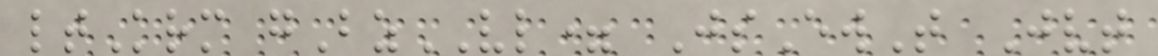ltKrm gBzVL= JsEwT Jvt
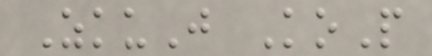ZkuJ KoP
